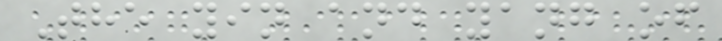The yin and yang of
